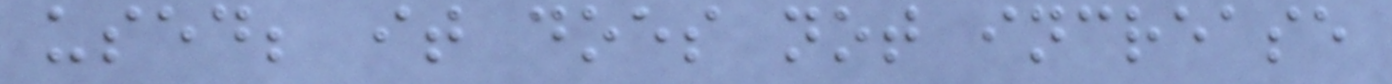used; it does not increase
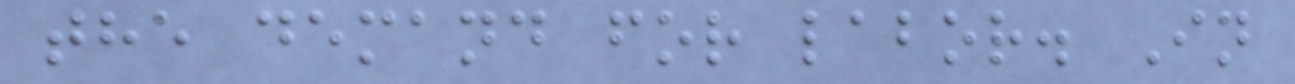the demand for labor. In
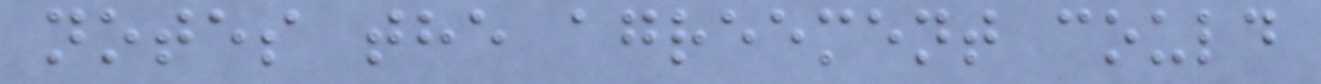notes the agreement could
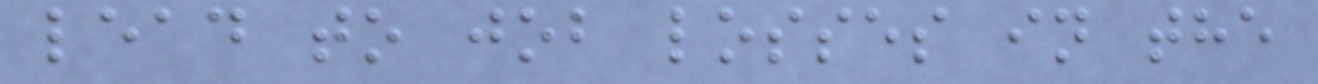lead to job losses in the
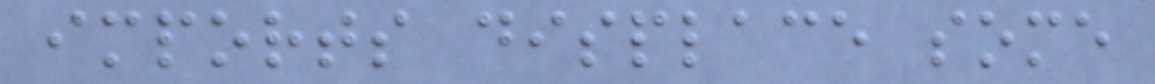imports displace some
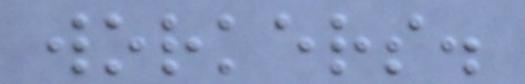workers.
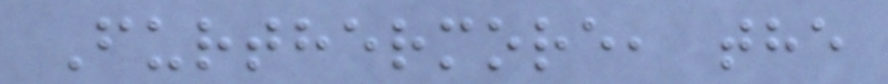Furthermore, the
